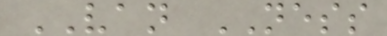VAN NESS
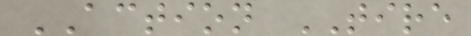ACTION TIRE
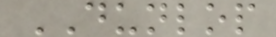DUNLOP
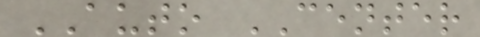AUTO CENTER
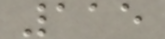115
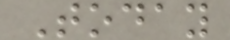Today
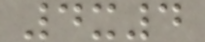4x4
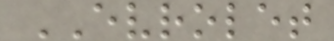EVROLET
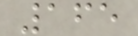165
